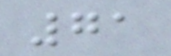71
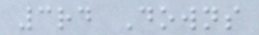3rd Downs
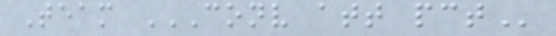Team CONV ATT PCT
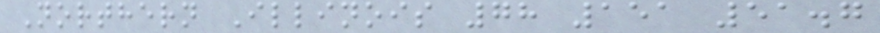Northern Illinois 78 151 51.7
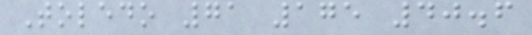Toledo 71 175 40.6
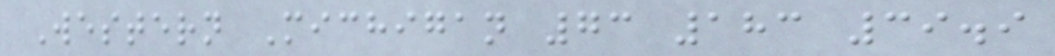Western Michigan 73 183 39.9
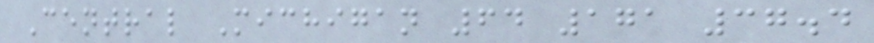Central Michigan 64 171 37.4
